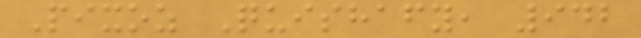Pixoz Quishafy, 942
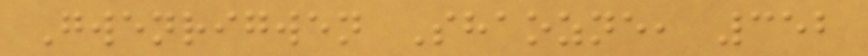Gwenrigwen Shaozne, 352
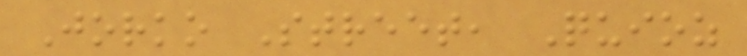Jorko Street, Quioz
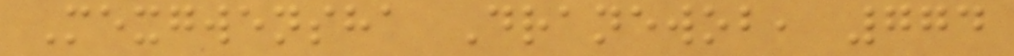Mexgwensha Dranewob, 774
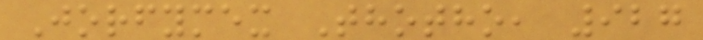Jorfymex Thotho, 927
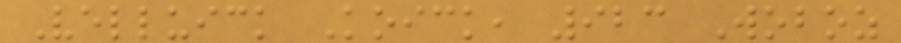Velluick Koick, 923 Woboz
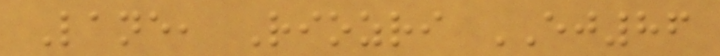Lane, Riozri EJ86
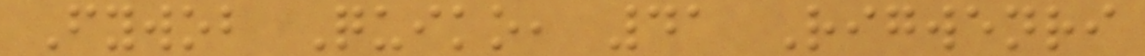Fywob Quiko, 41 Rigwenri
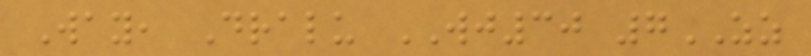Way, Dralu WJ30 7ZZ
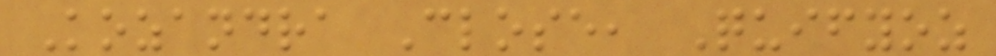Kozandra Close, Quifyoz
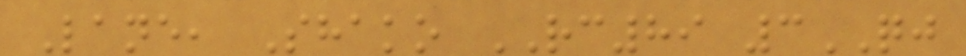Lane, Shako RC89 3QJ
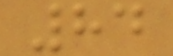84
